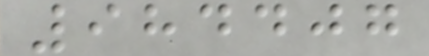984407
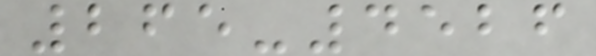265-4526
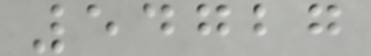54727
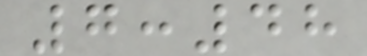7:48
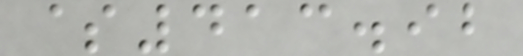$413.92
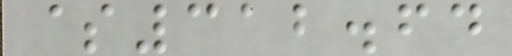$312.64
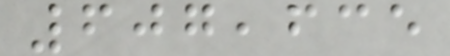607,635
